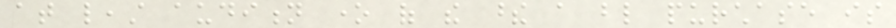at least audition one of the these a blind purchase is
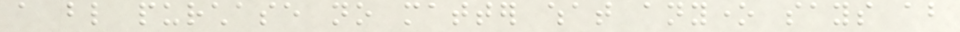a blind purchase no matter what anyone says about
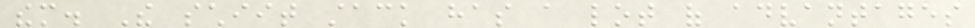them. The schiit stack has a lot of advantages
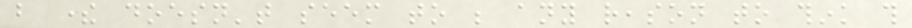but there doesn't seem to be any reason to think this
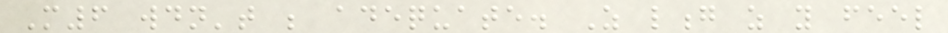M6 wouldn't be adequate. As long as you feel
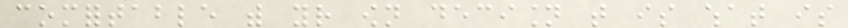comfortable with your own decision that is what is
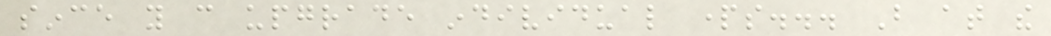since you can upgrade individual parts... But at the
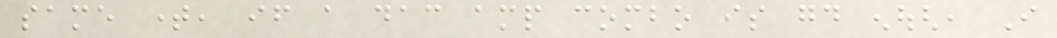same time, if a dac amp combo is good enough, I
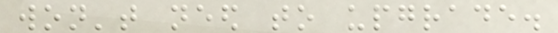won't need to upgrade.
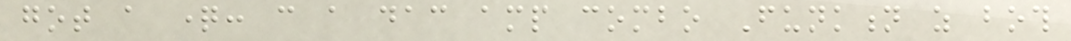got a question: can a dac amp combo Funktion as both
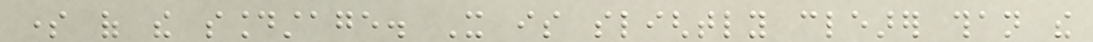some of the soundstage. It is slightly clearer than the
